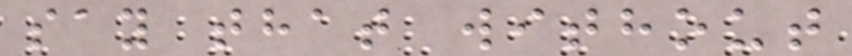say that without
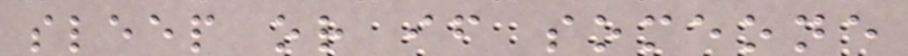sleep or if someone
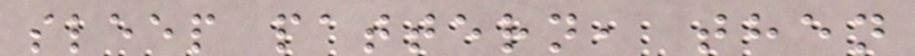sleep pattern, then
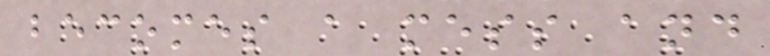becomes a mess and
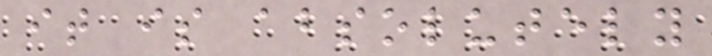it is absolutely
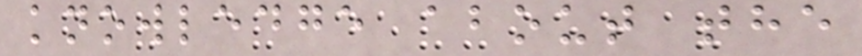knowledge about the
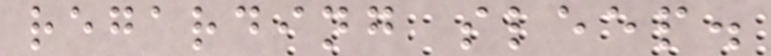regarding sleep.
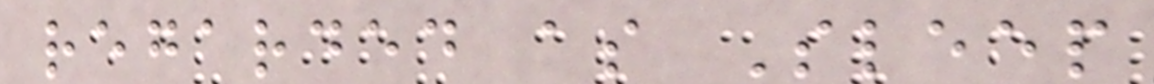regarded as Sleep
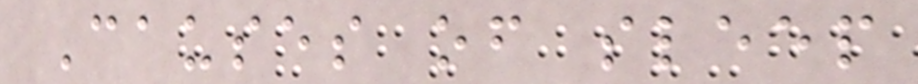Causes of sleep
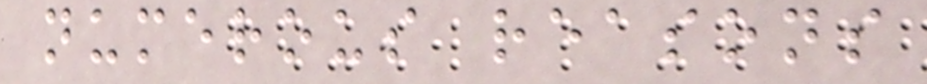numerous reasons
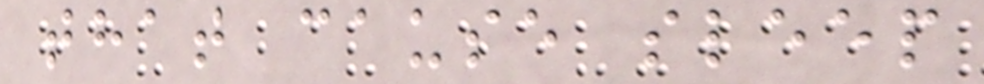that cause sleep
